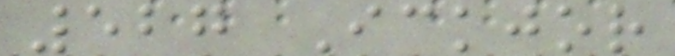527 Ickjor
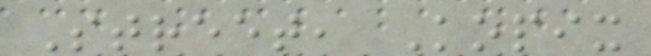Street, Kopix
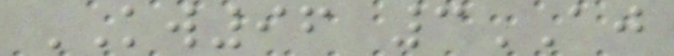KW96 3AJ
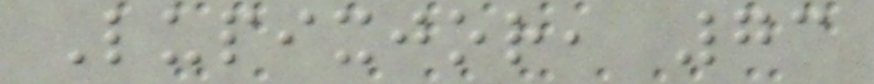Lupixjor, 73
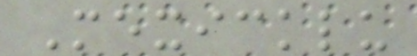Mexicklu
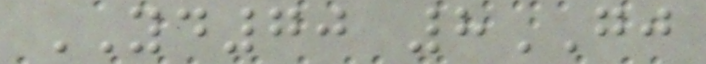YD70 8GJ
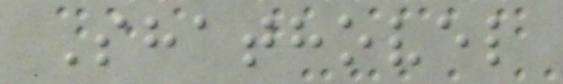Shathovel
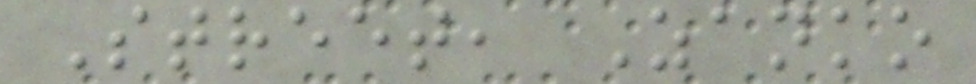Street, Zanko
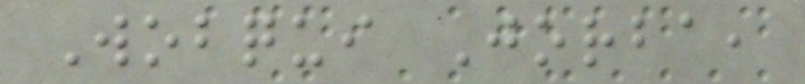Wobqui Jorba,
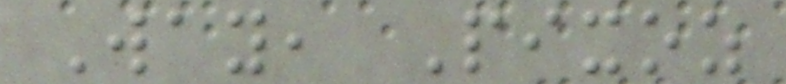Way, Pixoz
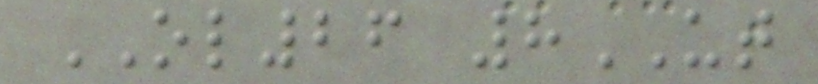OL26 8UT
